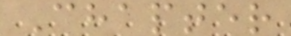Chapter
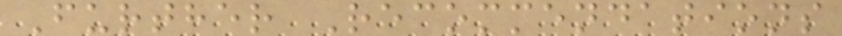Further Recommendations
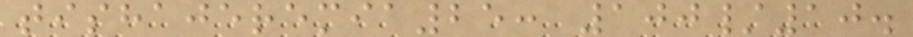tishajeremia25: 100/10.
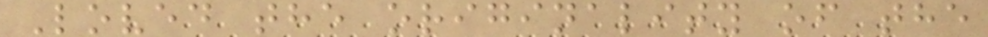Loved the originality of the
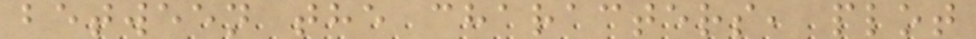between the characters, plot
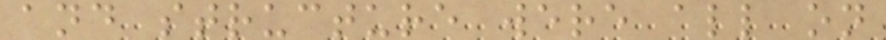and structure were all on
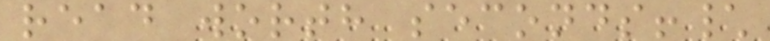read worth seconds!\
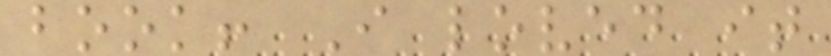book! I loved it
